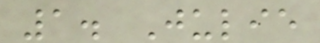1. Julie
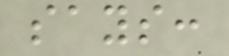says:
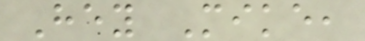Hey Mike,
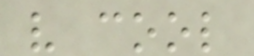very cool
